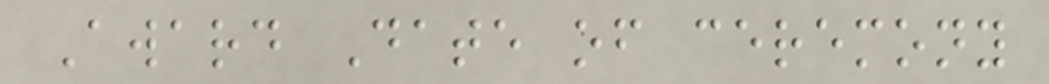Award Date of ceremony
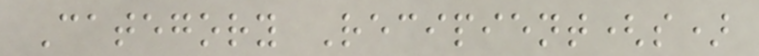Category Recipient(s)
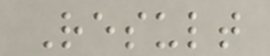Result
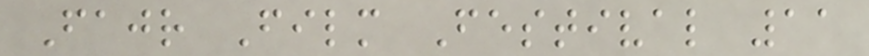Fajr Film Festival 11
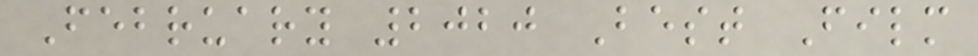February 2020 Best Film
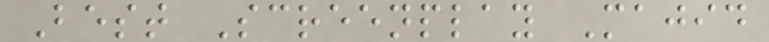Best Screenplay Majid
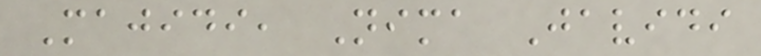Majidi, Nima Javidi
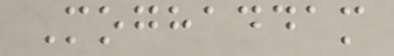Moghaddam
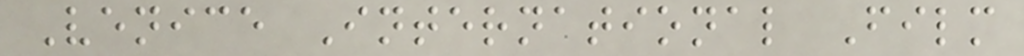Venice International Film
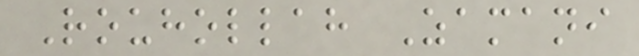Rouhollah Zamani
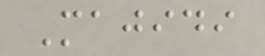Majidi
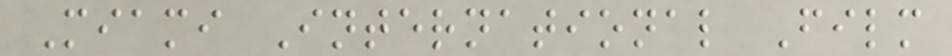Miami International Film
